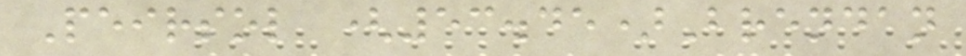Peirsol (53.45)Brendan
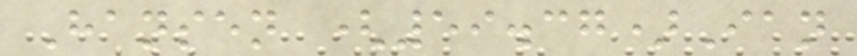Hansen (59.37)Ian
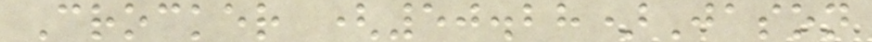Crocker (50.28)Jason
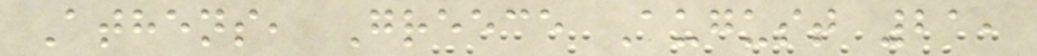Athens, Greece August 21,
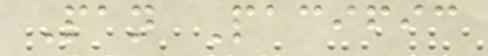Pan Pacific
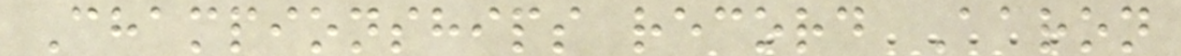Championships record Aaron
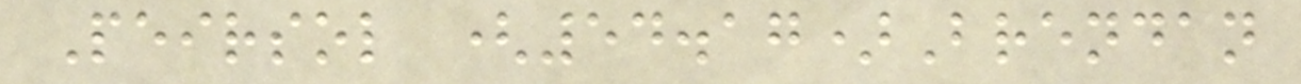Peirsol (54.17)Brendan
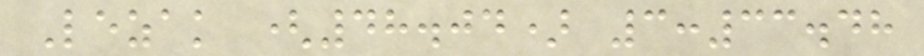Lezak (48.04) 3:33.48
